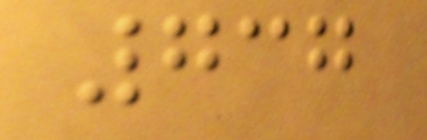737
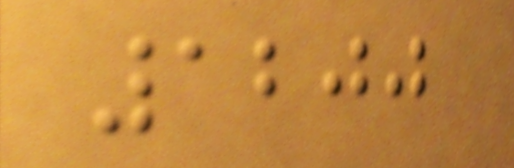1200
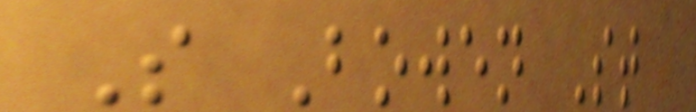S Bowen St
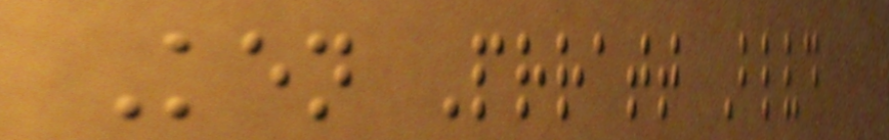Ken Prratt Blvd
